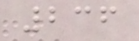236
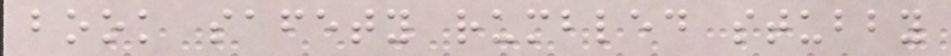book safety rumbled stubby
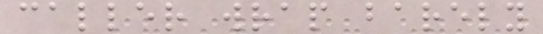caller wrap barely
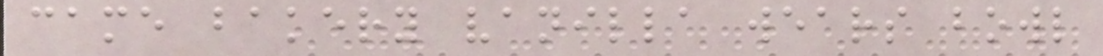came bakery vanilla wears bowl
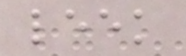leek
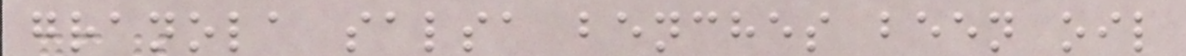granola salsa benches been oil
